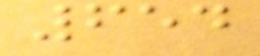654
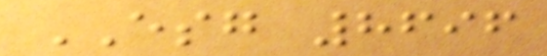ESG 8696
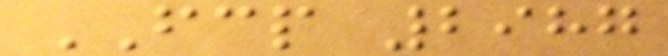FCP 2987
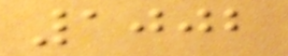1002
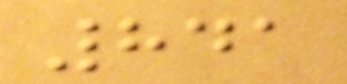841
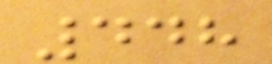448
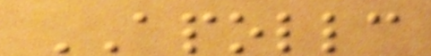APOLLC
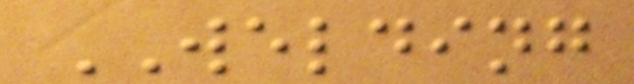WELDING
